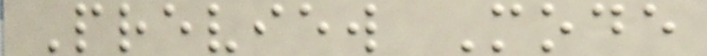Preview Mode
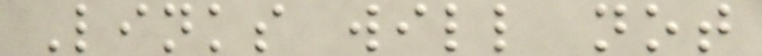Links will not
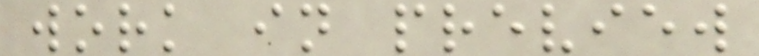work in preview
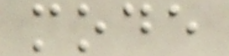mode
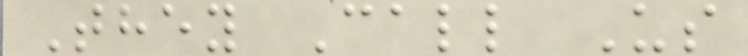They Call Us
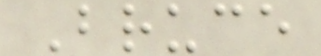Bruce
